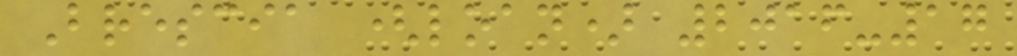Brescia (loan) 2016-17
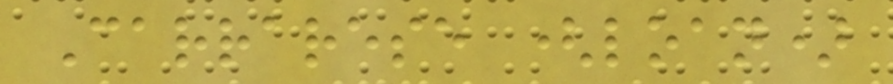Carrarese (loan)
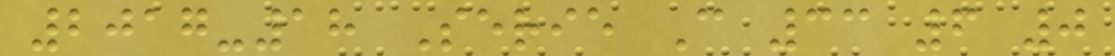2017-18 Serie C 33 6 0
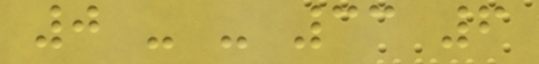0 - - 33 6
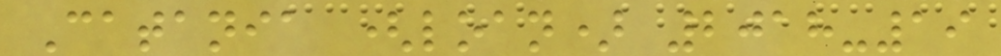Catania (loan) 2018-19
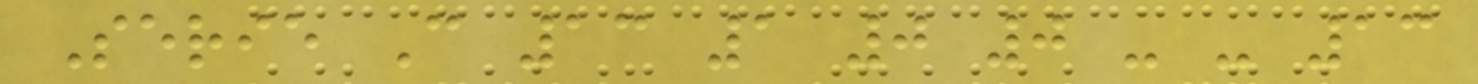Serie C 13 1 0 0 - - 13
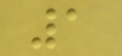1
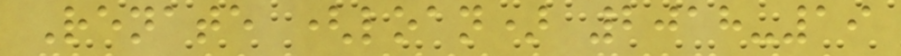Renate (loan) 2018-19
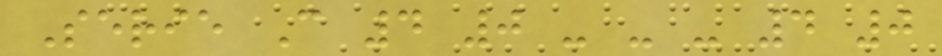Serie C 4 0 - - - 4 0
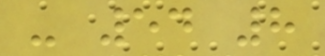- 54 8
